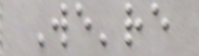We're
